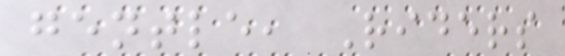gentle, Riders
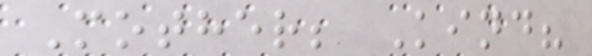Mother; Kind?
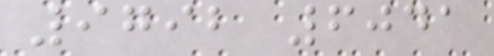9792 6041
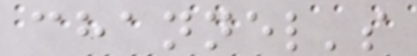channel's
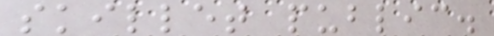skillet public.
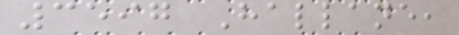3597 Hallane,
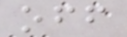off
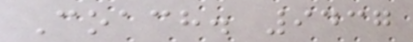Coach. 9437
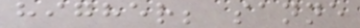higher; sanne
